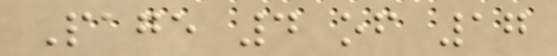Page 4 of 17
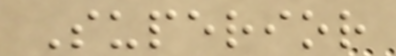Superior
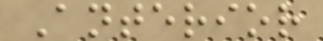Anterior
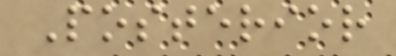Posterior
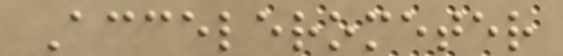Accelerometer
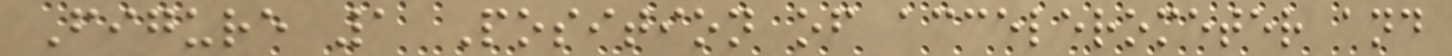Figure 1 Position of accelerometer and
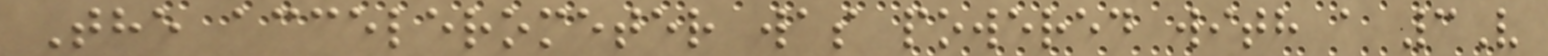The accelerometer was powered with a 3V
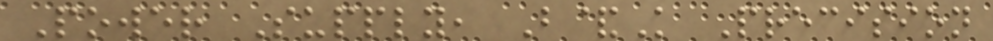Power Supply, B&K Precision
